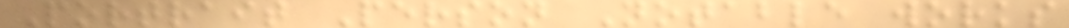Portrait Person Notable works
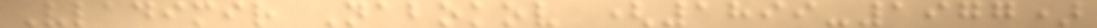Vladimir Nabokov (1899-1977)
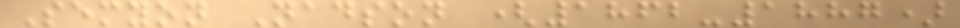Semyon Nadson (1862-1887)
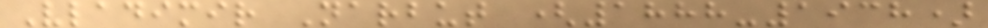Vladimir Narbut (1888-1938)
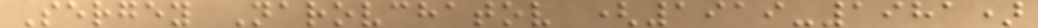Sergey Narovchatov (1919-1981)
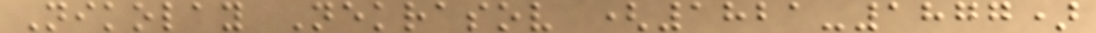Nikolay Nekrasov (1821-1877)
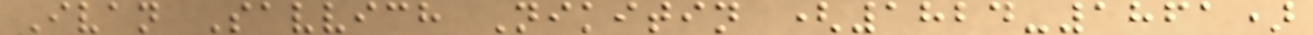Ivan Savvich Nikitin (1824-1861)
